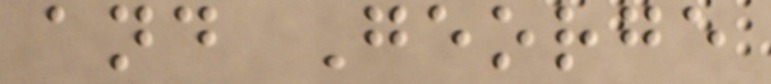and George
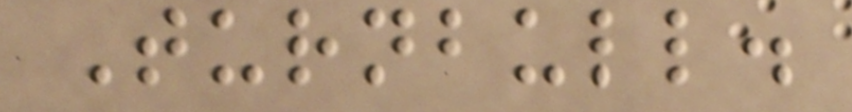Turnbull.
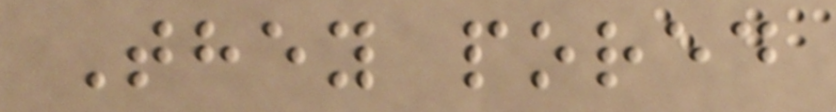They pored
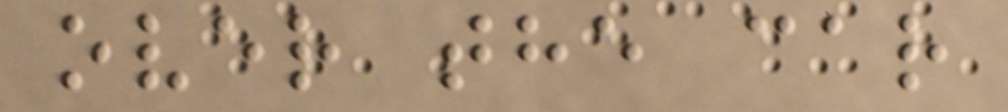over the car
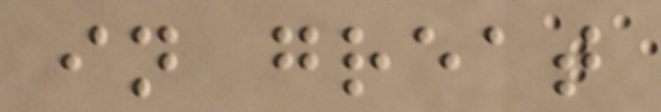in great
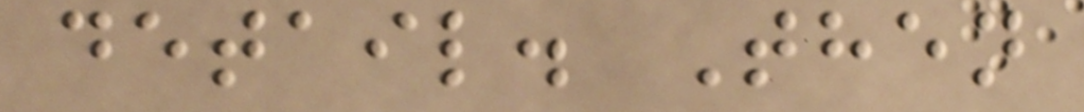detail. Then
